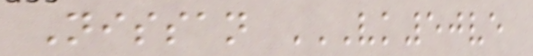Nissan VK50VE
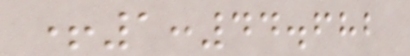+1:44.682
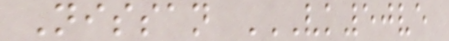Nissan VK50VE
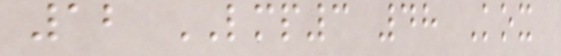12 LMP3 48 Kox
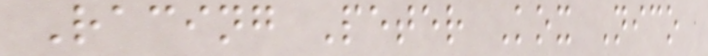Racing Peter Kox Nico
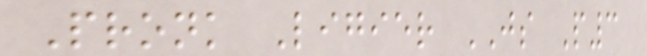Pronk Ligier JS P3
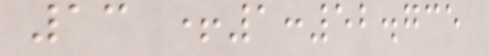13 +1:52.735
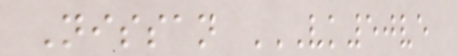Nissan VK50VE
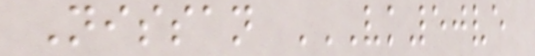Nissan VK50VE
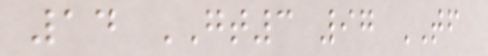14 GT3 97 TF
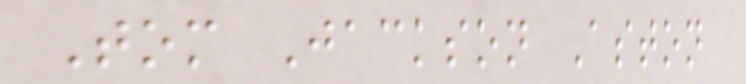Tom Jackson Aston
